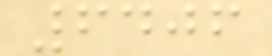6406
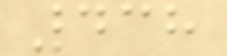438
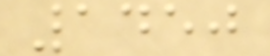1450
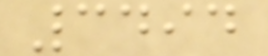3494
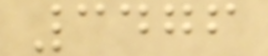3476
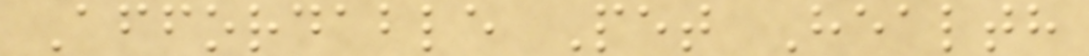Affordable Pet Health
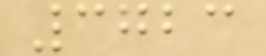3723
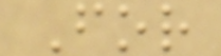For
